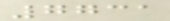7731
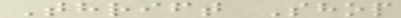Thrift Shop
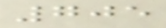705
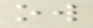ow
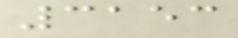3153
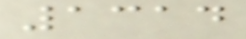1314
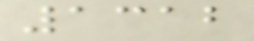1312
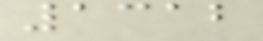1312
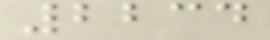2234
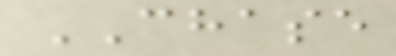CHASE
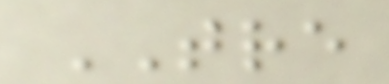TRE
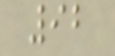92
